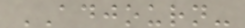ADJOURN-
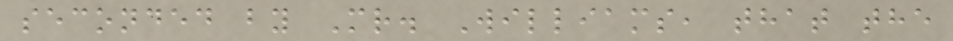seconded by Mr. Williams, that the
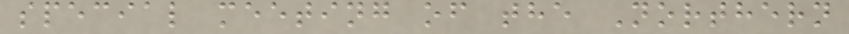special meeting of the Northern
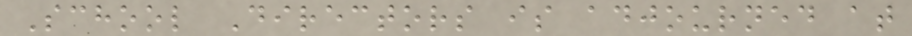School Directors is adjourned at
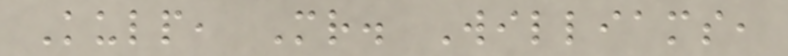Kulp, Mr. Williams,
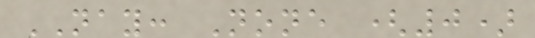NAY: None (0)
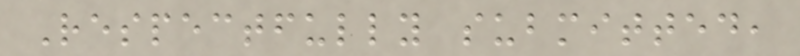Respectfully submitted,
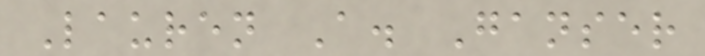Lauren A. Ganser
